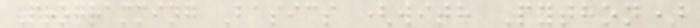Programming Basics (with Python)
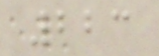223
